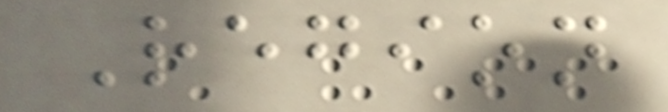Region
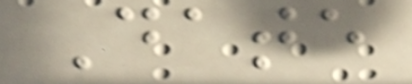Date
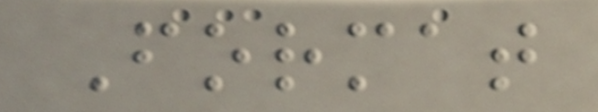Format
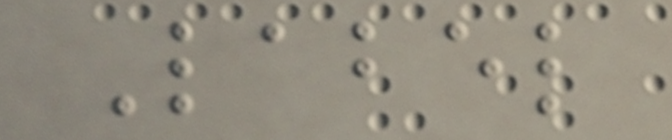Label
